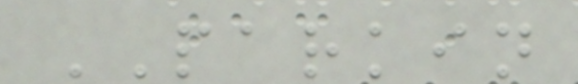PARKIN
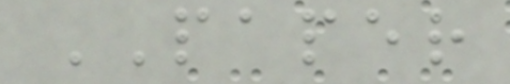PAPER
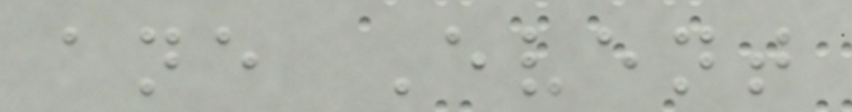ane Event
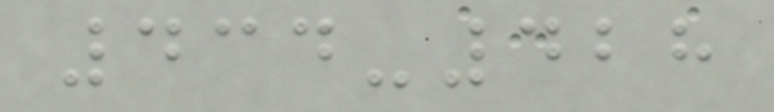434-428
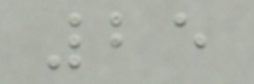25
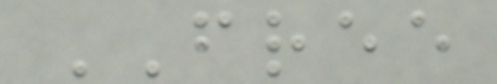FREE
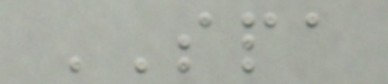SPA
